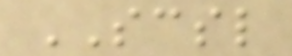SCSL
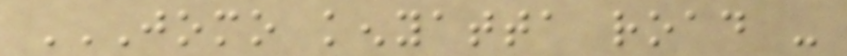JOMO KENYATTA ROAD -
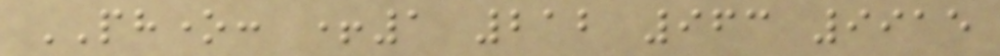PHONE: +1 212 963 9915
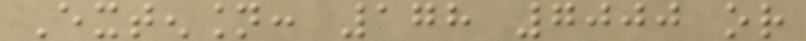Extension: 178 7000 or
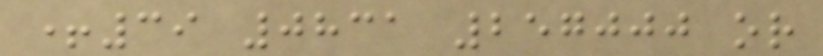+39 0831 257000 or
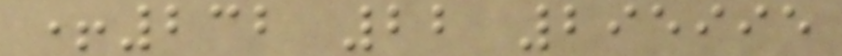+232 22 295995
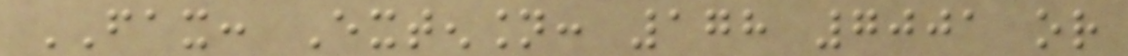FAX: Extension: 178 7001 or
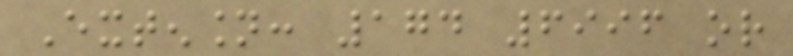Extension: 174 6996 or
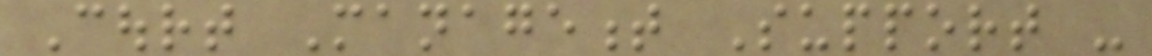Court Management Support -
